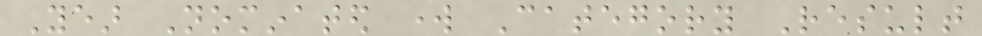Year Nominated work Category Result
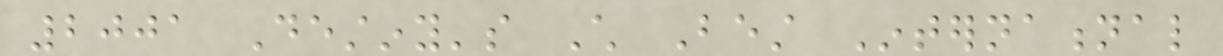2001 Destiny's Child Best International
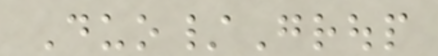Duo/Group
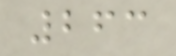263
